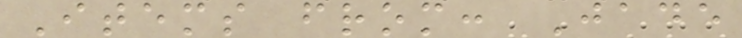Items from: Jade
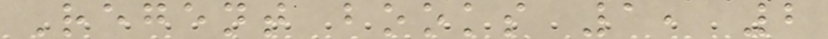Regent books 1, 2
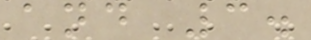and 3.
